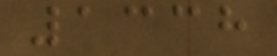1338
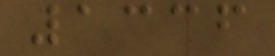1336
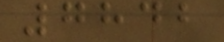7842
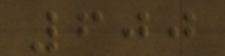600
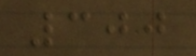300
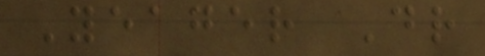Yeager Dr
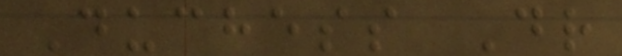Duchess Dr
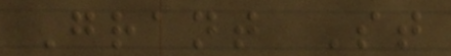Grant St
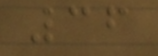36
